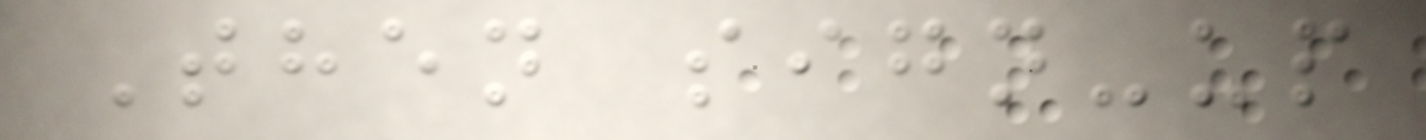Then sign-up
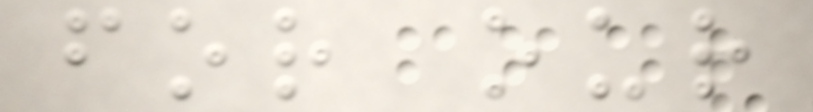for our
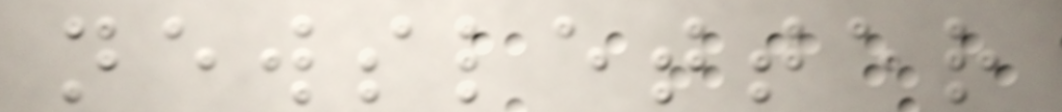newsletter
